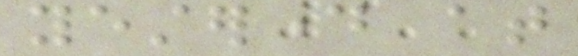yesterday at
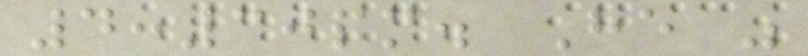4:30pm. He was
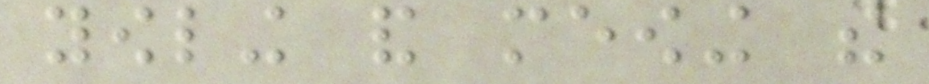yowling and meowing the
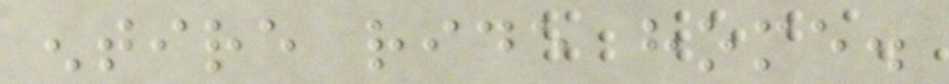entire ride home.
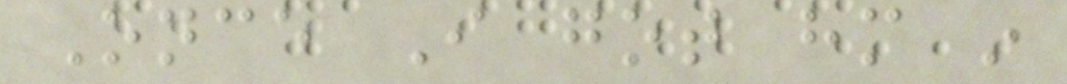Once I got him in
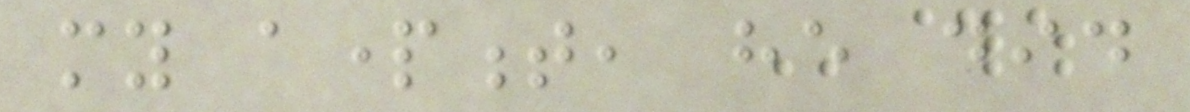my apartment, he did
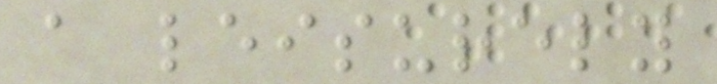a leisurely
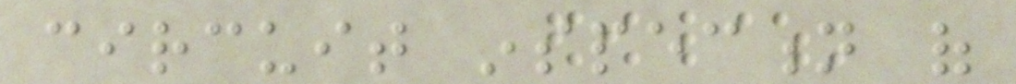circuit inspection of
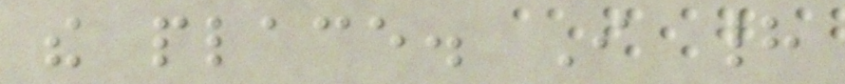the place. I had
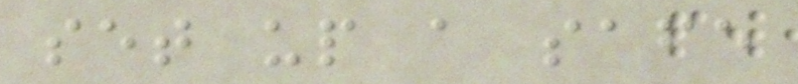set up a safe
